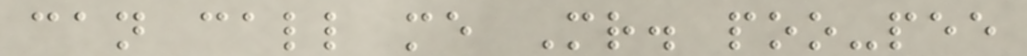can call me Mr. poo-pee
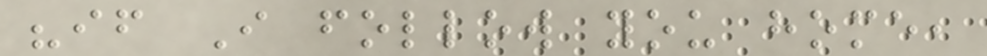"if I follow you home,
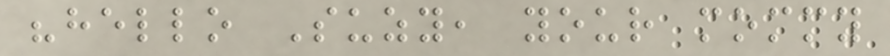"hello Suzy, your mommy
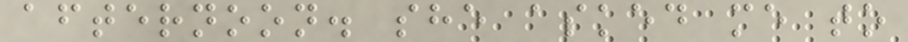afternoon. she asked me to
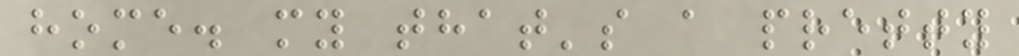home. my that's a pretty
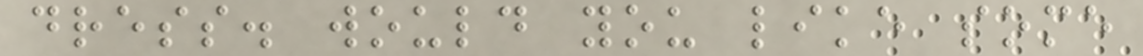dress. would you like some
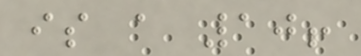is a 10!
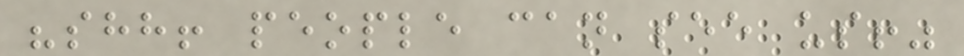"shh! people can see us!"
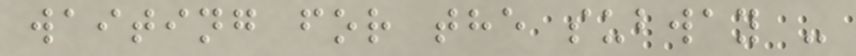waiting for the subway -
